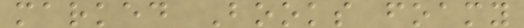marked Books foamy
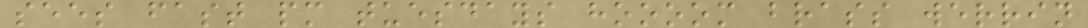sees fast pm tuesdays hoooom brass werrin
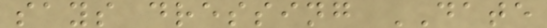says dressing DATE
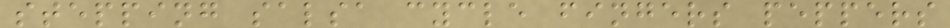stepping salsa cycle fingers peppers
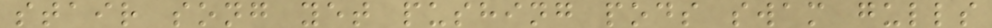stair song yet pushing pods swam gulls
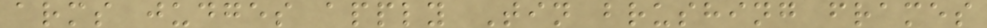arms judges apply Tin brushing frames
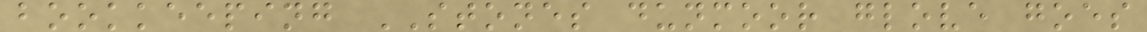bookkeeping STONES dunmoor glove goes
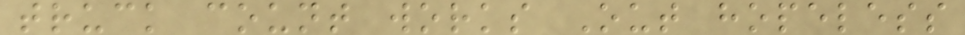truck count works Out hopeless
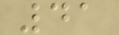41
